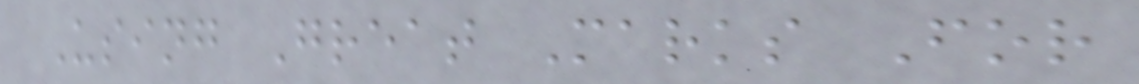Using Great Marks For
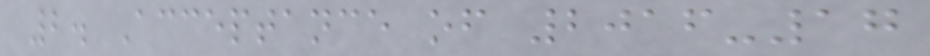2. Acceptance of 2016-17
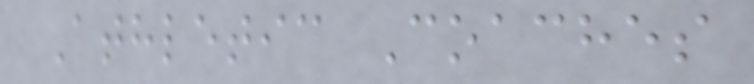Athletic Coaches
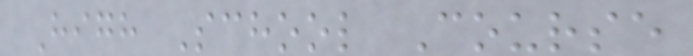High School Course
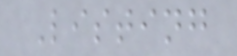Listing
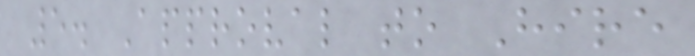5. Approval to Hire
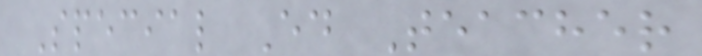Special Ed Teacher
